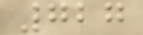727
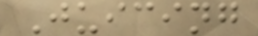Juicing
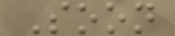Soon
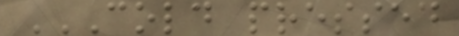COLD PRESSED
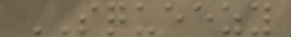SQUEEZY
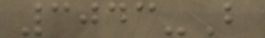3043-B
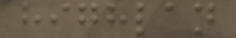highlan
